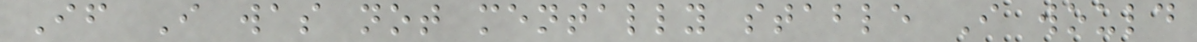If I was not mentally stable I would
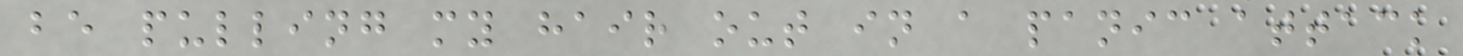be pulling my hair out in a panic attack
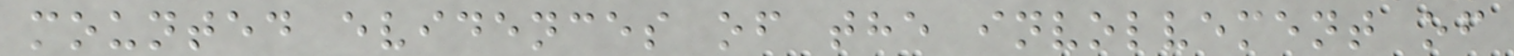mounted evidences of the involvement of
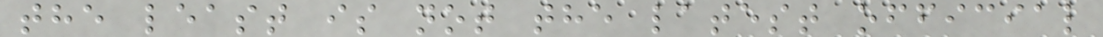the least is not the latest official
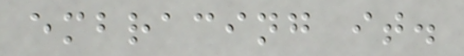embracing it.
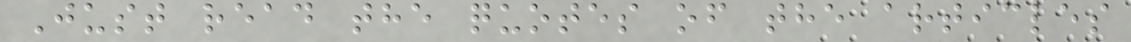Just read the quotes of the articles
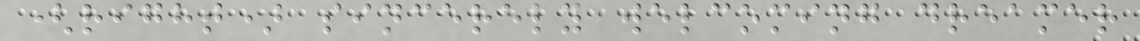(right) sincerely welcoming dreamer
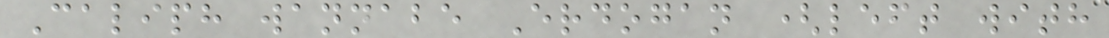Caliph wannabe Erdogan (left with
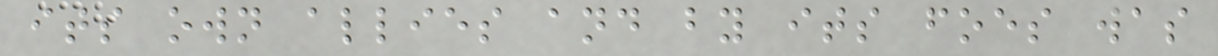its own allies and by its foes was
